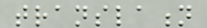translation
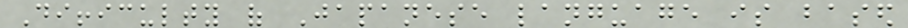Difficulty of Japanese language is based
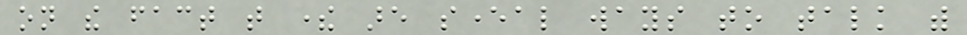on the fact that there are several ways to talk with
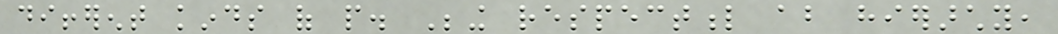different kinds of people. Being respectful about hierarchy,
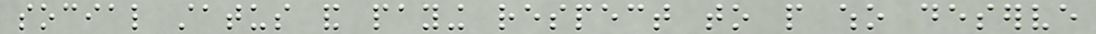social status and paying respect to people who deserve
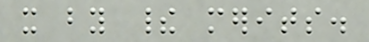it by their merits.
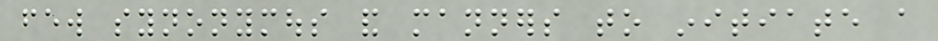few synonymous and manners to initiate a
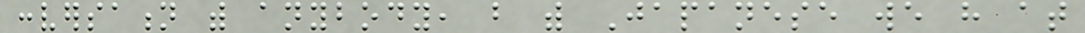conversation with anybody, but with Japanese we have at
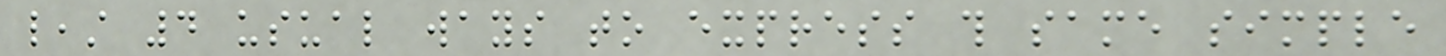least 4 usual ways to express this same simple
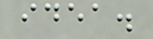idea.
